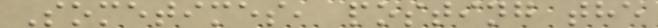Sometimes, posting the
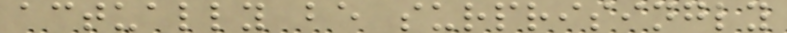actually be surprisingly
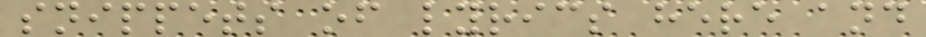snippets of lyrics here and
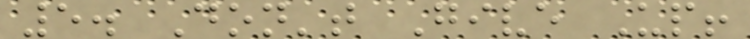5. Don't Give Up!
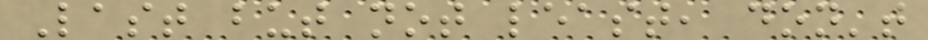Last but not least, don't
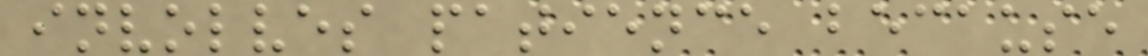involves patience because
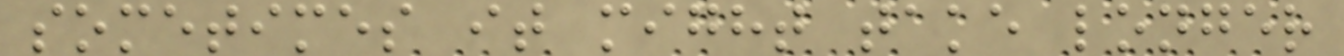sometimes it might take longer
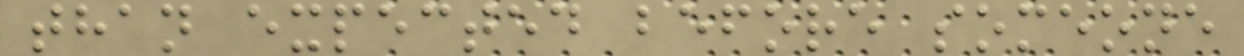than expected before someone
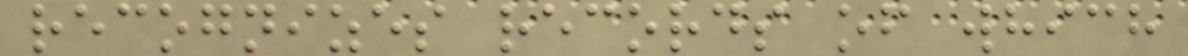recognizes records of which
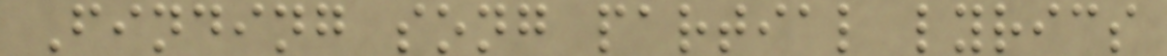Finding song partial lyrics
